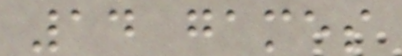14 games
